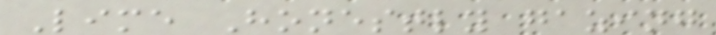Lime Honestly gazing
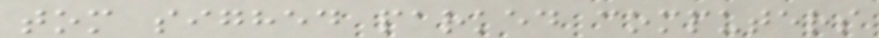tom sighed parked computers
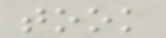took
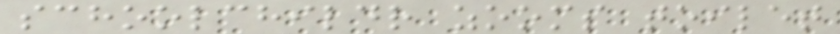schoolchildr zooms toilet
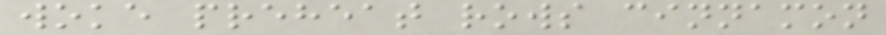woke preheat rows cinnamon
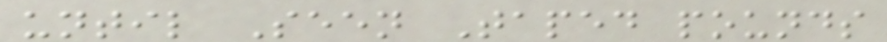until Seen Taped pounds
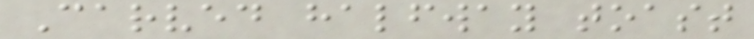Carved halfway toast
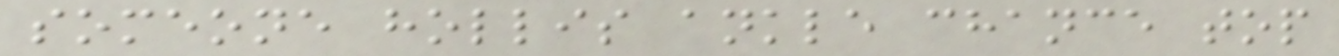someone hollis ankle chance top
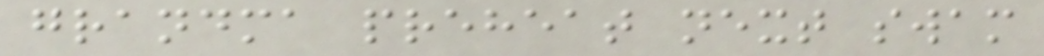grandma preheat next swam
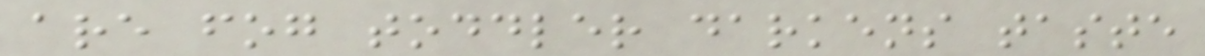are fog toddler darkens taste
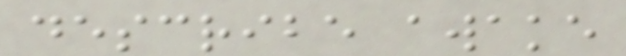describe awake
